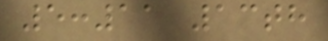5:11 13th
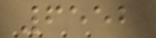6552
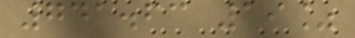741.63 19%
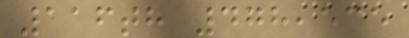116th 478,535
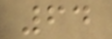64
